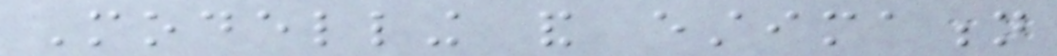Modelling and estimation
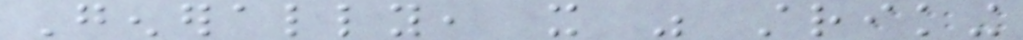Generally, it was striking
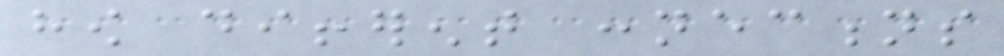how different connections
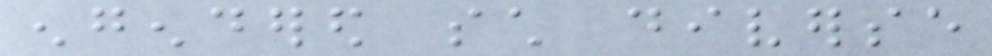engendered such diverse
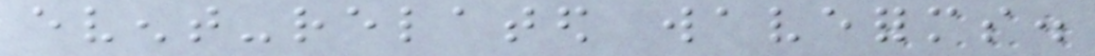event-related waveforms.
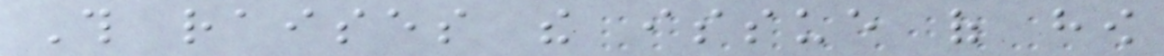This raises the issue of how
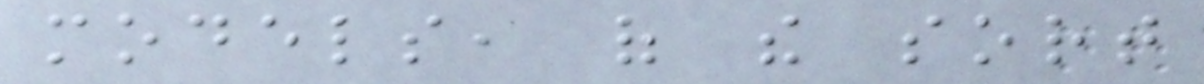models, of the sort
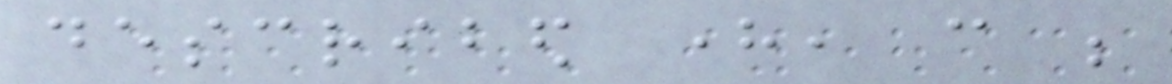described here, can be
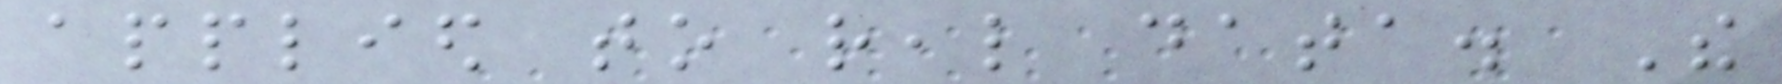applied to real data. The
